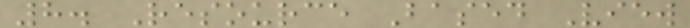8. Resource Based View
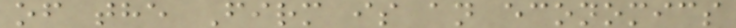of the Firm is an economics
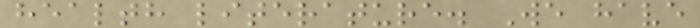health literature. We have
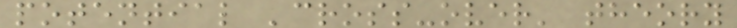potential 'cross-over' theory
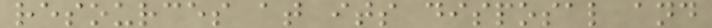resources at its disposal and
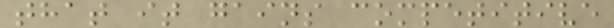that it gains competitive
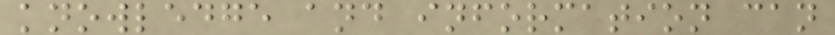knowledge and information can
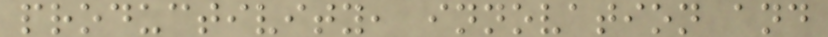productivity, innovation and
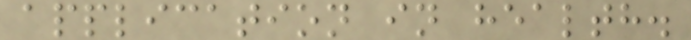application in health.
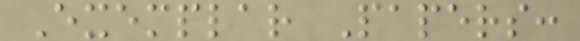Exemplar Papers:
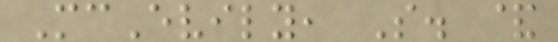McEvily, S. &
